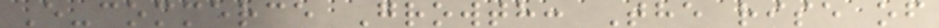E-commerce Growth: The rise of
